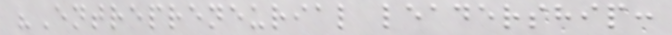"Entrepreneurial leadership:
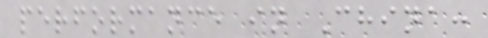performance in China:
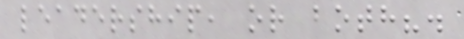leadership, or both?.
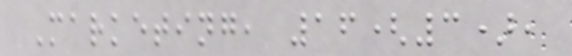Marketing, 16(3),
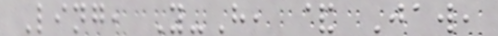Ling, Y-H, & Jaw,
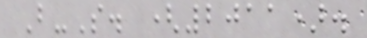B-S. (2011).
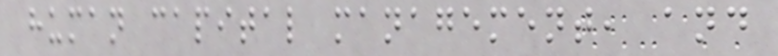human capital management, and
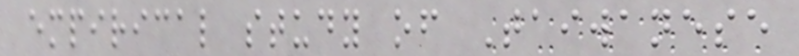empirical study of Taiwanese
